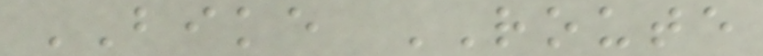BIKE ROUTE
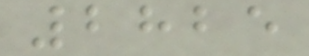2825
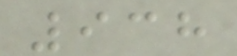938
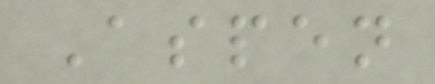Aspen
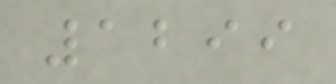1299
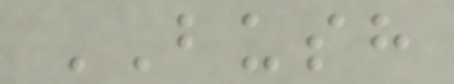BUSH
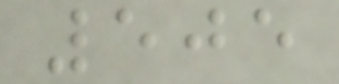505
